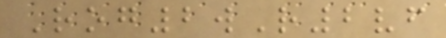Rog2wR2vf
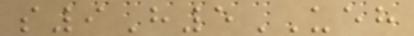s9H5UEH
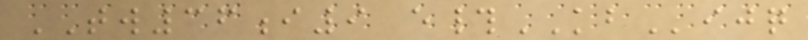TW36i9 e#KBijq
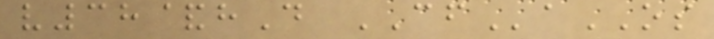v38&hD CFaOS
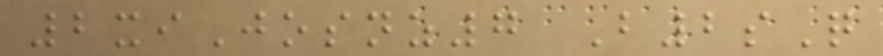2xiJosnz7 B2sQ
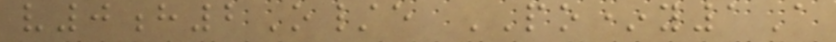v0h2O/e PO*y1A
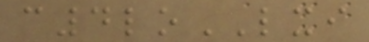c4loLXI
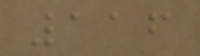116
